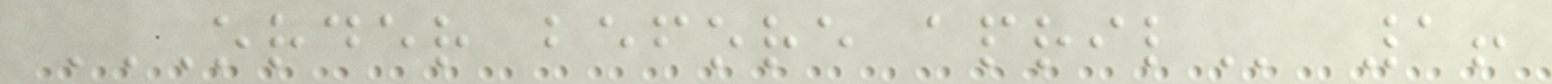ORDER BEFORE APRIL 1!
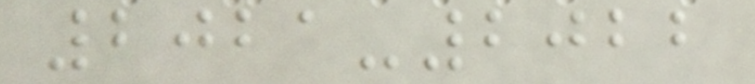2021-2022
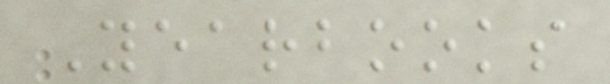Yearbooks
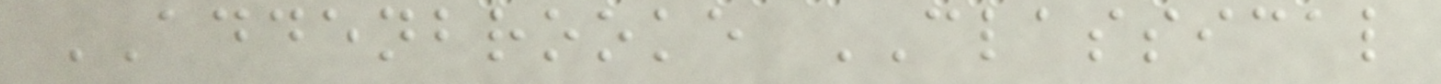ADDENBROOKE CLASSICAL
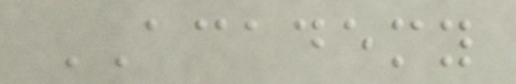ACADEMY
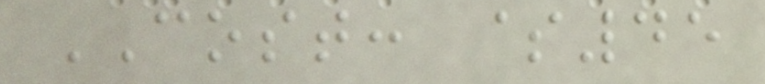COST: $45
